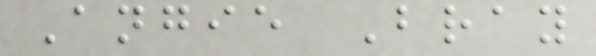Angie Bray
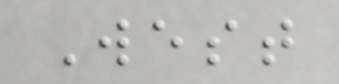West
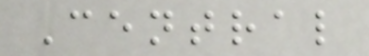Central
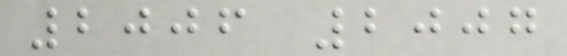2006 2007
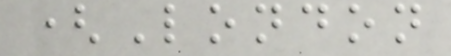(London
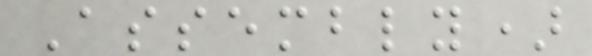Assembly)
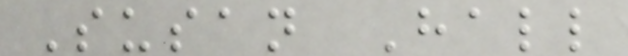Susan Hall
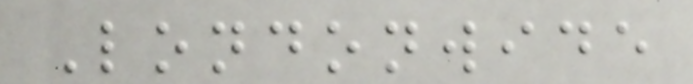Londonwide
